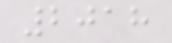2018
